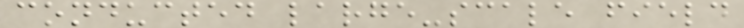conducted large-scale field
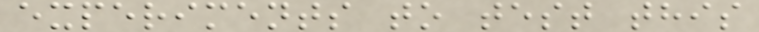experiments to test this
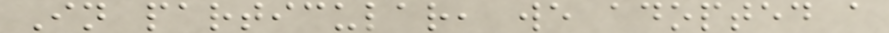In particular, we adopted a
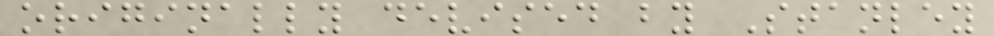originally devised by Stanley
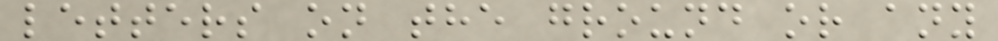letters on the ground or any
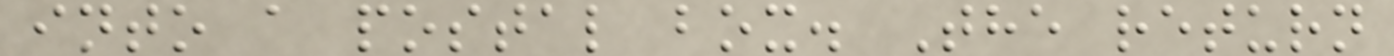into a postal box. The return
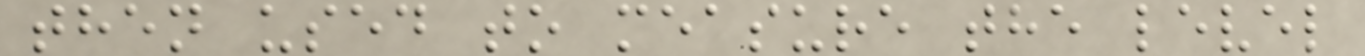then used to measure the level
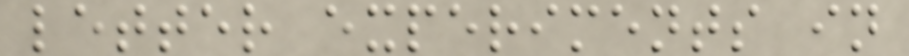letter experiments in
